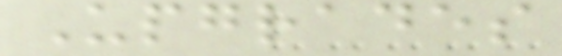Upgrades
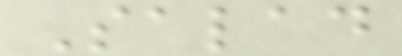Salad
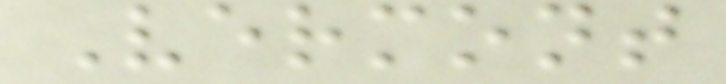Vermont
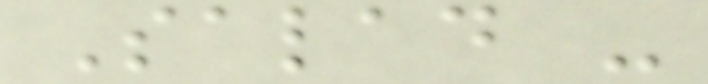Salad -
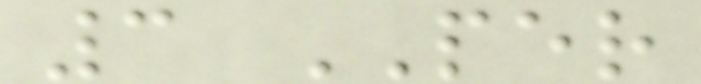3 PER
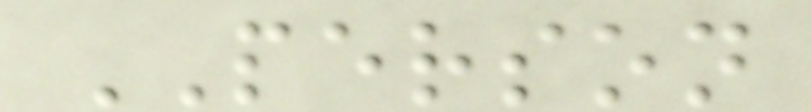PERSON
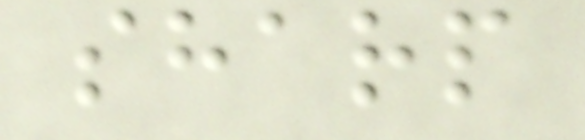sharp
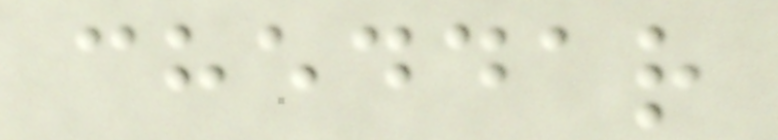cheddar
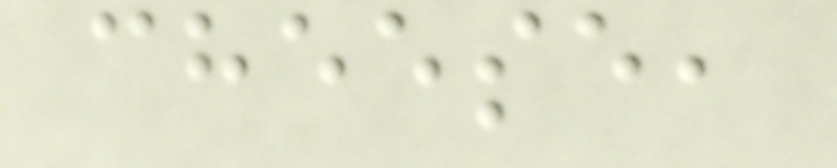cheese,
